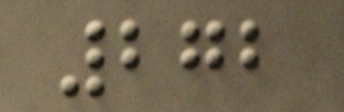272
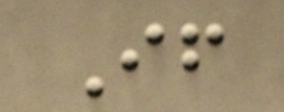If
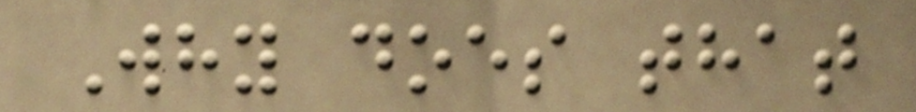Why does that
